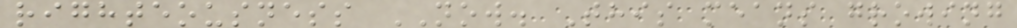righteousness NOW. This means growing
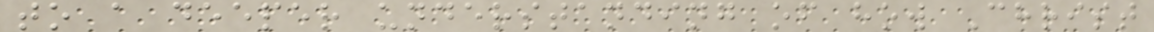to a deeper understanding of how Christ
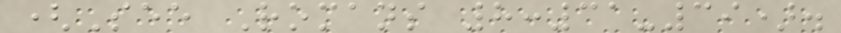(See Romans 8:31-39).
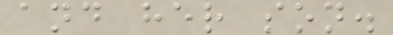and her son.
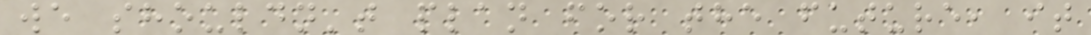we shouldn't plan for the future, it
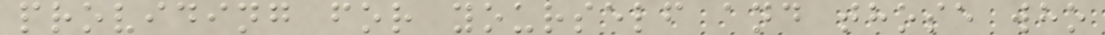providing for yourself and those who
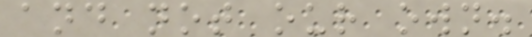and not our own.
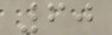60
